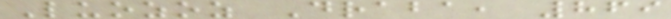Luozoz Draba, 869
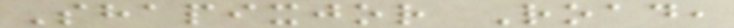Shapixjor Road,
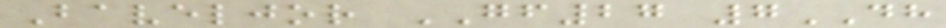Baveljor GF27 7DH
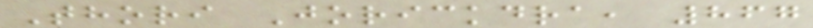Thori Jorickdra, 867
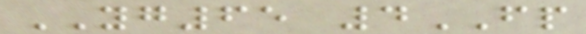YG65 4FP
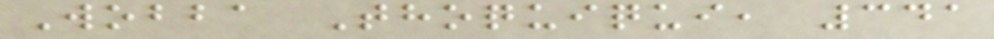Wobba Thoquiqui, 341
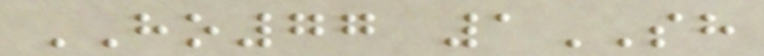HO77 1SH
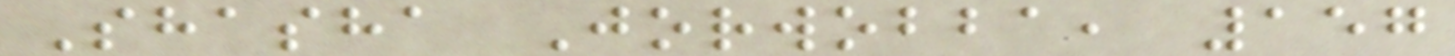Shasha Jorwobba, 157
